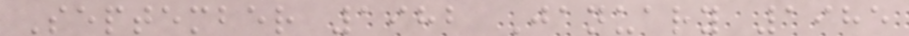September 1982 January 1985
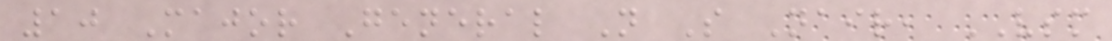10 Major General N S Nair, VSM
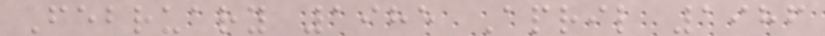February 1985 April 1986
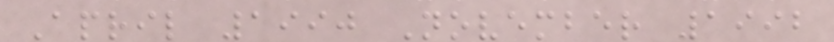April 1990 November 1992
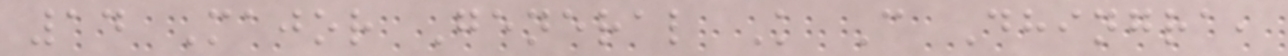14 Major General K C Dhingra,
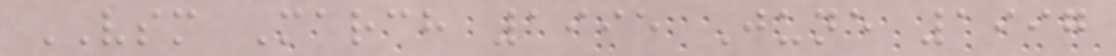VSM March 1995 June 1997
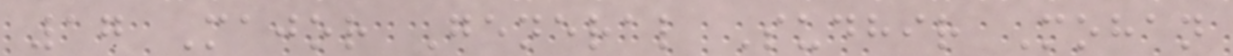17 Major General Sudhir Mohan
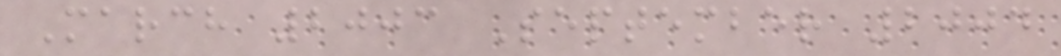March 2003 September 2004
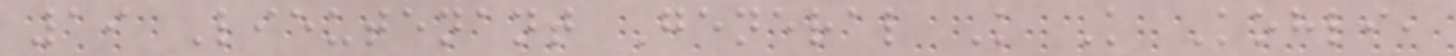19 Lieutenant General K K Kohli,
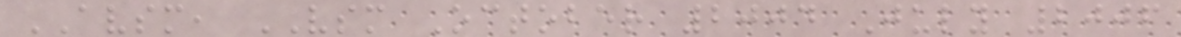AVSM, VSM October 2004 July 2006
